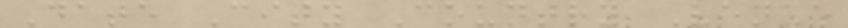Date City Country Venue
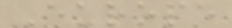Europe
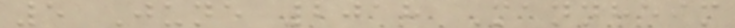5 June 2018 Mannheim
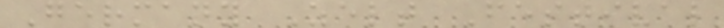Germany Zelt Festival
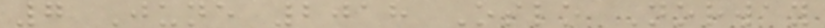7 June 2018 Oslo Norway
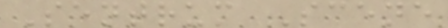Sentrum Scene
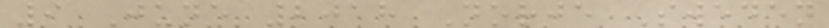9 June 2018 Norje Sweden
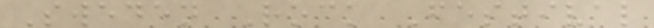Sweden Rock Festival
